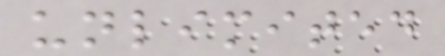unlimited
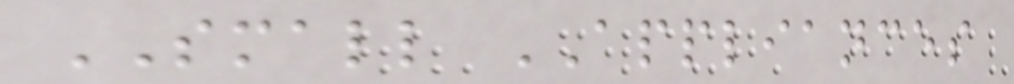SMALL APPLIANCES
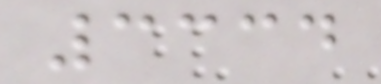3334
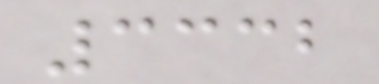3332
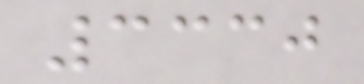3330
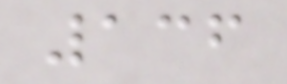136
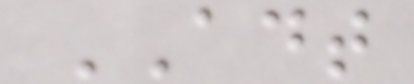ADT
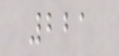221
